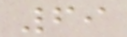69
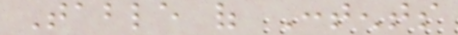Table of Contents
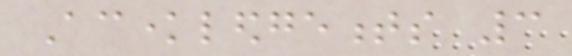Acknowledgements 3
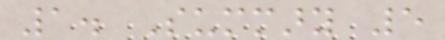1. Summary 5
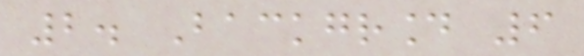2. Background 6
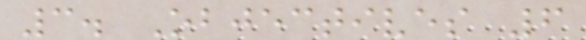3. Objectives 6
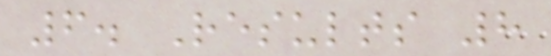6. Results 8
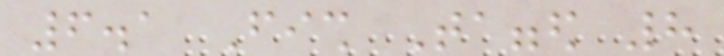6.1 Fish Tagged 8
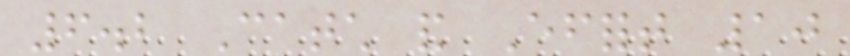6.2 Catch and Effort 10
